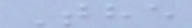The
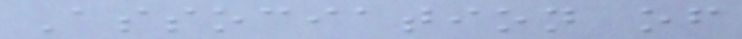Association of
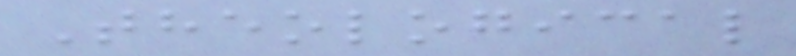Theological
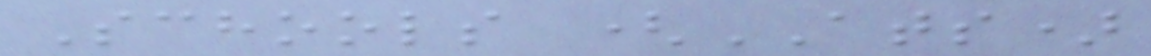Schools (ATS)
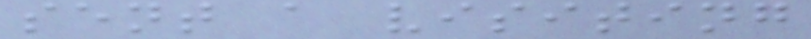sent a visiting
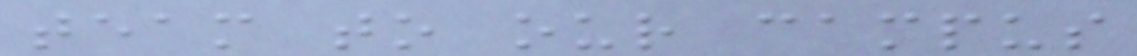team to our campus
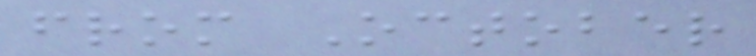from October
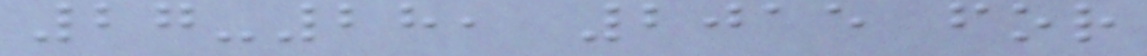27-28, 2015 for
